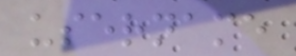username
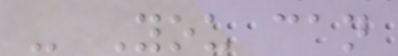- You can
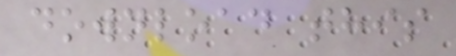download this
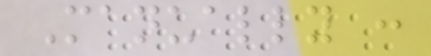Manually :
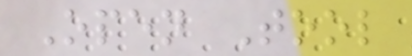Open Tool
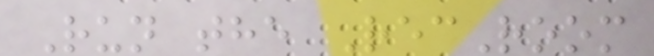Run the RecRoom
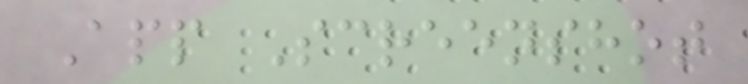App Screenshot
